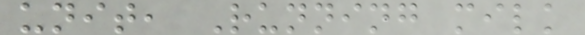unit, Running milk
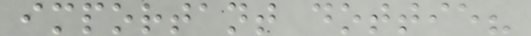important dottie?
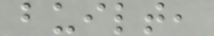built,
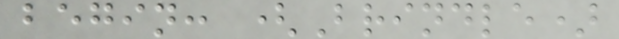begin: (Brindle)
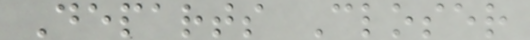Departs Closer
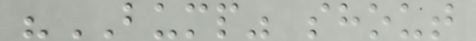"BUMP" shout
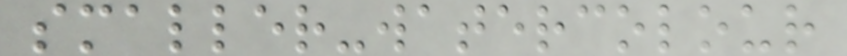smaller-watercolour
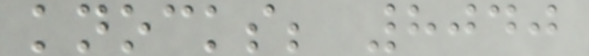knocks; 8040
